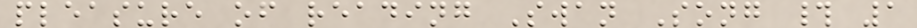pleasure of reading Swan Song # 1
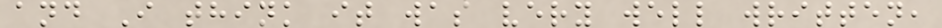and I think it was very well written,
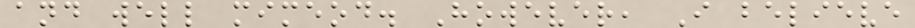and well mimeod. However, I believe
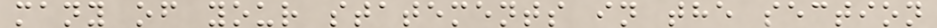many of your statements in the section
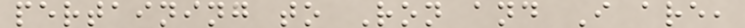pertaining to Ron and I are,
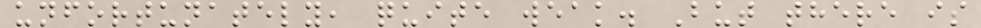unfortunately, quite weak. But there is
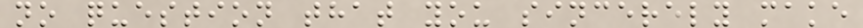no question that you sincerely make
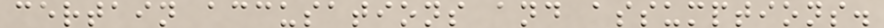certain accusations and assumptions.
